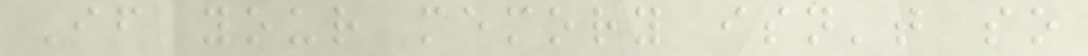If your memory isn't so
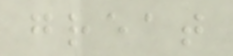great
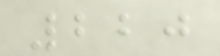220
